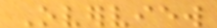Overview
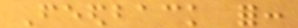Feedback for:
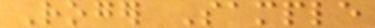Roger Sample
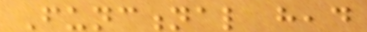Functional head
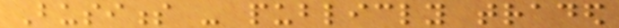Business - publicly traded
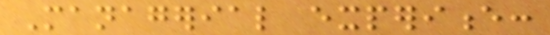Managerial experience:
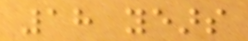18 years
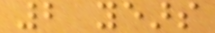2 years
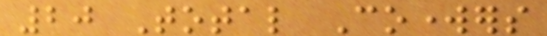20 Total Coworkers
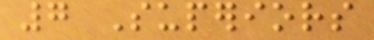7 Superiors
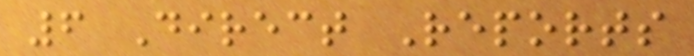6 Direct Reports
